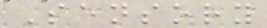Sensory
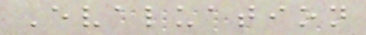Evaluation
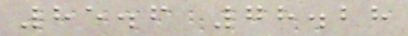85.6 78.28
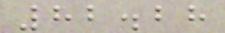82.28
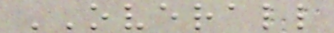OVERALL
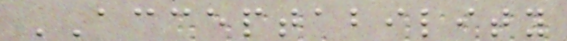ACCEPTABILITY
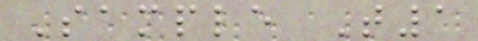Sample T1
